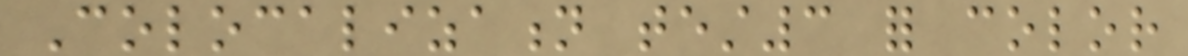Colocalization test3 for color
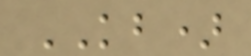KB)
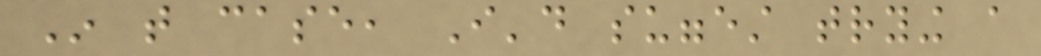In that case, I'd suggest trying a
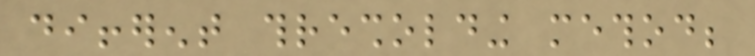different thresholding method;
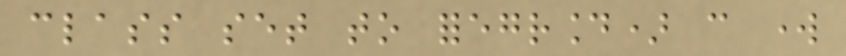class set to foreground) can work
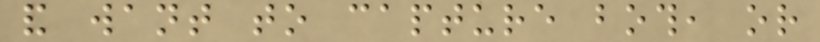and want to capture both, or
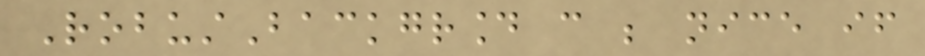RobustBackground can be nice if
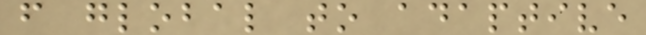from global to adaptive
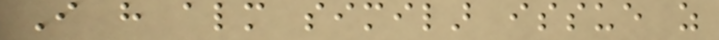I have almost similar issue as
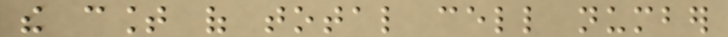the count of total cell number
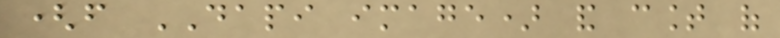(from DAPI image) and count of
